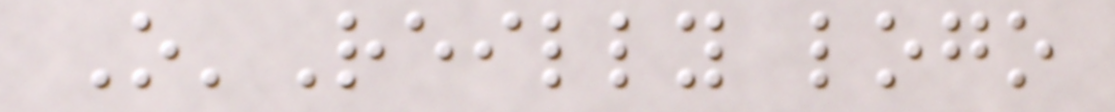O'Reilly logo
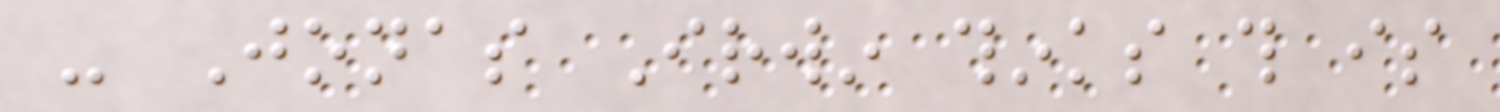- Jonas Irwin thinks this is
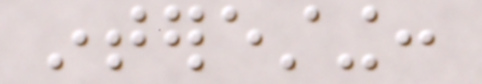interesting:
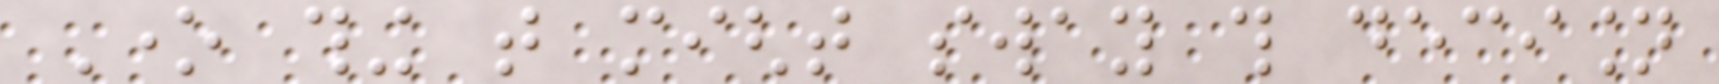One thing that might sway this decision
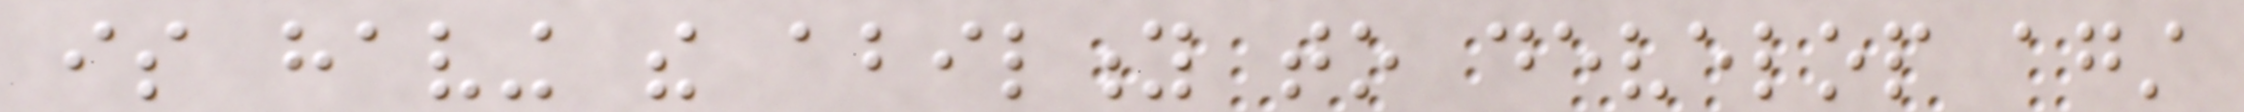is having the ability to develop against
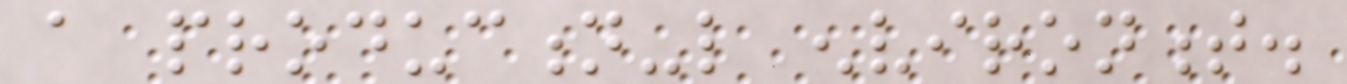a production-like environment.
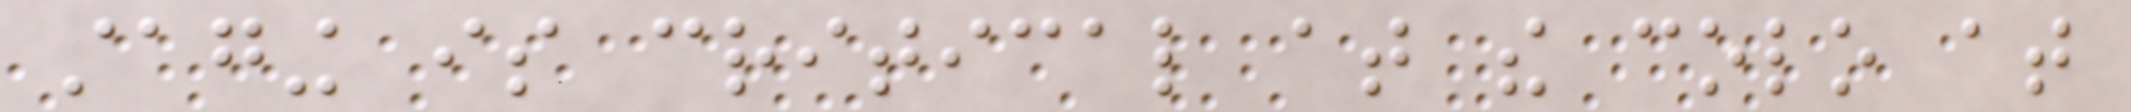staging is critical at the colo at
